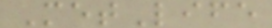MetLife
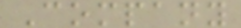Company
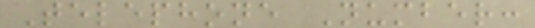Telephone Number:
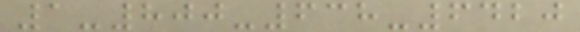1-800-638-6420
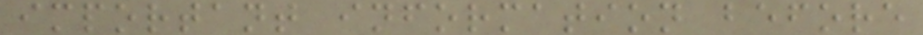important information before
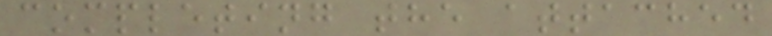completing the attached
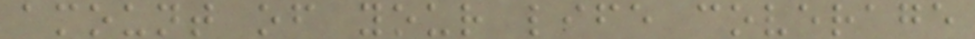amount of your life coverage
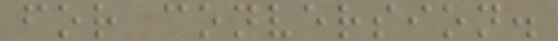for conversion.
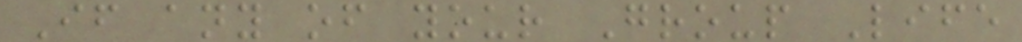If any of your Group Life
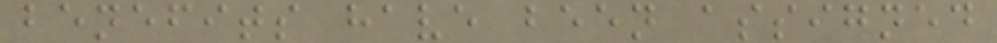benefits have been assigned
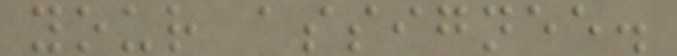your assignee.
